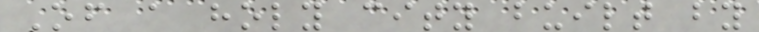Of a holy city built by
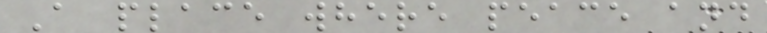A place where peace and
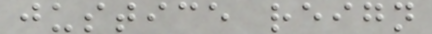justice reign
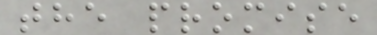the promise
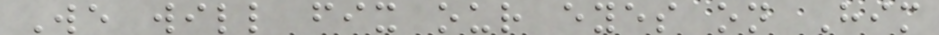We will fix our eyes on Him
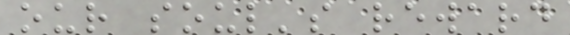our soul's reward
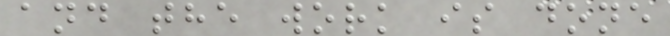and the work is done
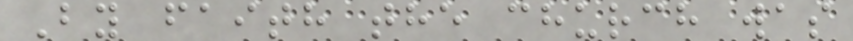By faith the church was
